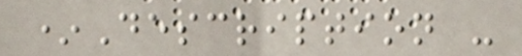*Description -
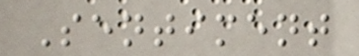Sentiment
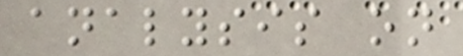analysis on
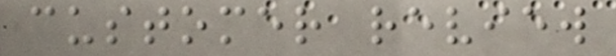customer review
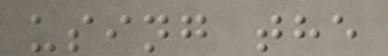using the
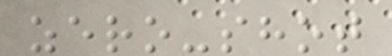zero-shot
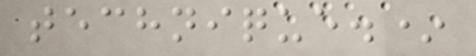technique.*
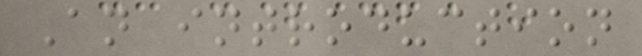An introduction
